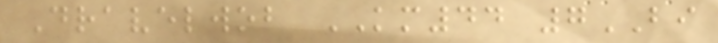Dravelwob KM44 7BI
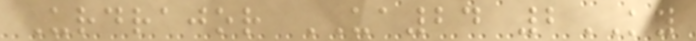Urdrajor UA24 2KY
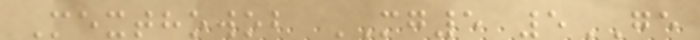Mexthowob MG5 5GE
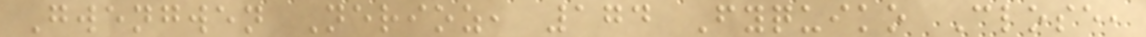Gwengwen Nerioz, 174 Fyquiko Close,
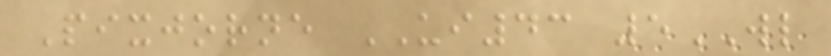Pixjorne UI43 5WL
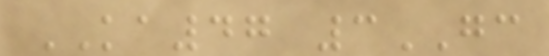KA47 3GC
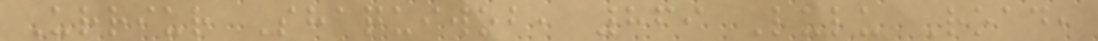Urriur Shaquiwob, 869 Lulu Road,
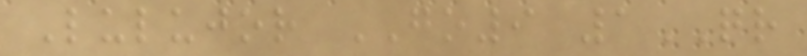Lulujor GO9 1QR
